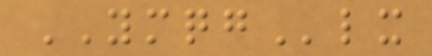YMQGlx
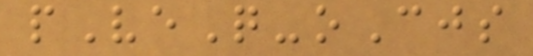pVeQ-oCjs
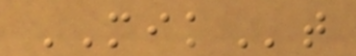MIKt
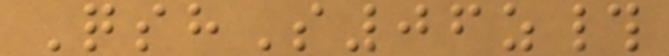QshS06z#
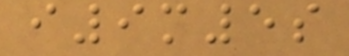i9m5s
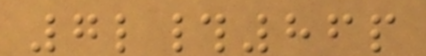7l#86p
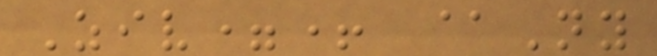Ziv=+ @Ny
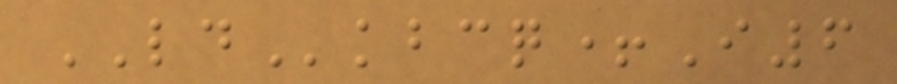LDkbcq+I6
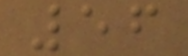56
